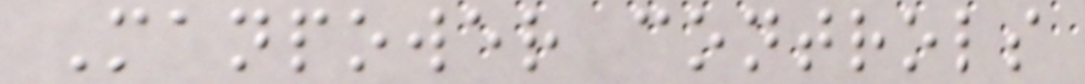Manpower controls
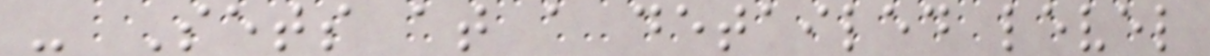- Sets at a detailed level
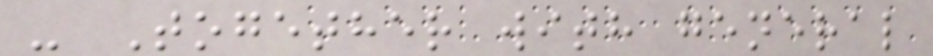- Together with general
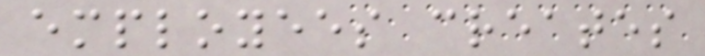employees creates
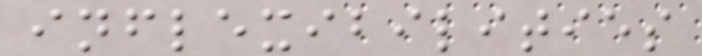inflexibilities
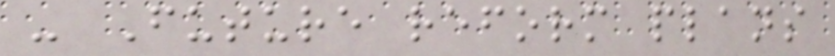- Future reform plans
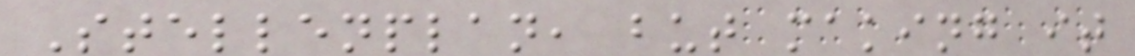Stellenplan, but making it
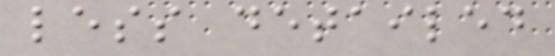less detailed
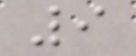9
